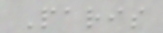Paris
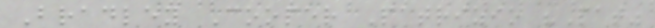Bradley Cooper Patrizio "Pat"
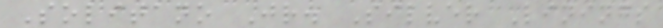Solitano Jr. Silver Linings
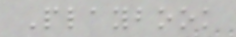Playbook
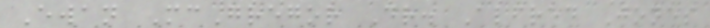Ewan McGregor Dr. Alfred Jones
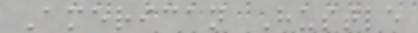American Hustle
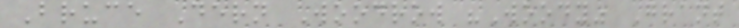Bruce Dern Woodrow "Woody" Grant
